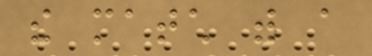the match with a
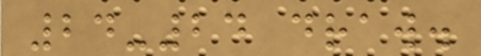24-24 draw.
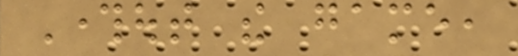Throughout the game,
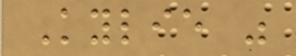Kylie was
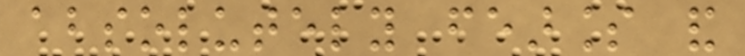absolutely fearless and
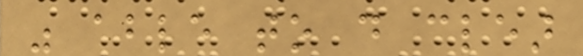was able to do clear
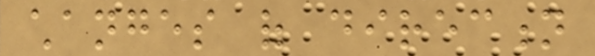changes of direction
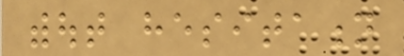without hesitation
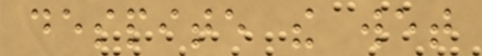despite the wet
